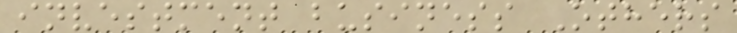investment business Others
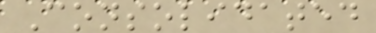Consolidated
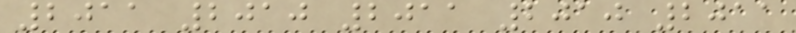2011 2010 2011 2010 2011
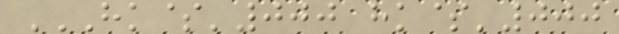HK$'000 HK$'000
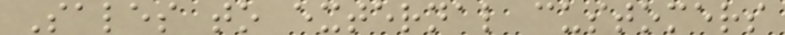Sales to external customers
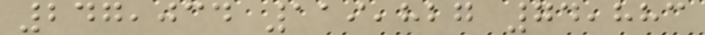247,034 119,827 74,883
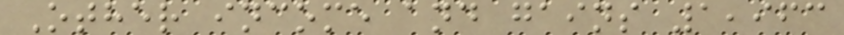Other income and gains 1,963
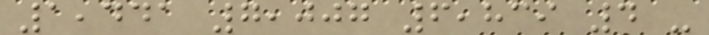1,441 7,007 6,839 4 -
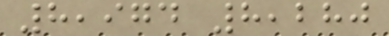8,974 8,280
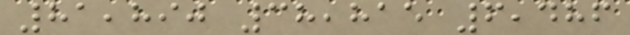81,890 38,815 6,486
